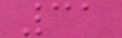31
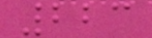223
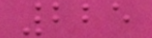225
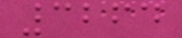3264
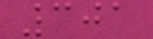301
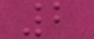2
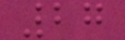27
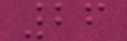26
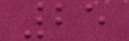25
